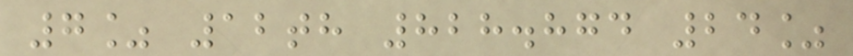7% 12th 828.874 24%
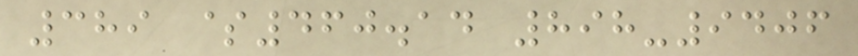389 $460.14 898-9406
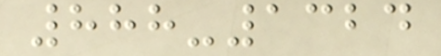888-1324
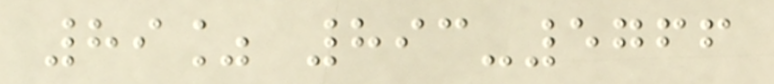89% 893-5766
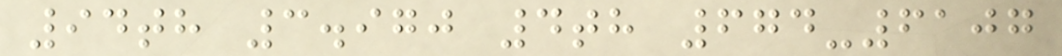94th 3.970 4th 674-6107
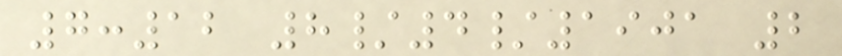7:12 8/4/1901 2
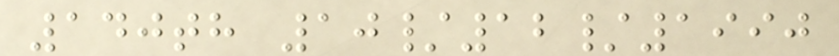140th 10/12/1990
